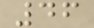46
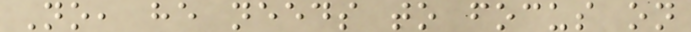No, he needs to focus on
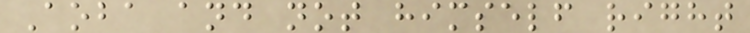Aoba and not himself right
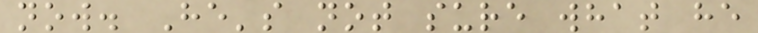now. He's not sure what he
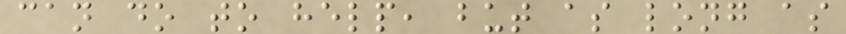can do to help, but as long as
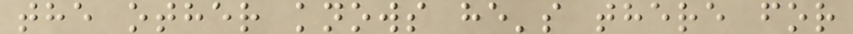the other knows he's there for
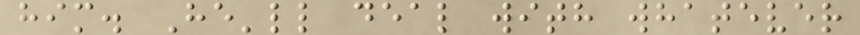him. He'll deal with whatever
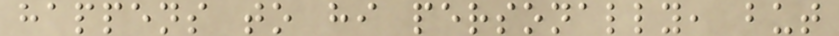happens to hi personally, but
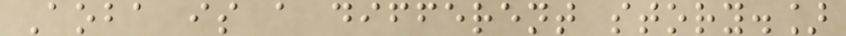Aoba is a different story.]
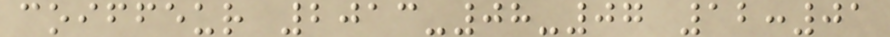coiffeur 2013-08-07 12:01
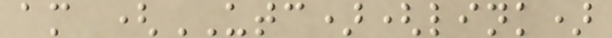am (UTC)(link)
